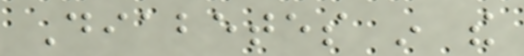Diabetes in the
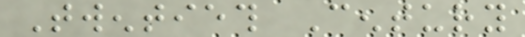Twentieth Century
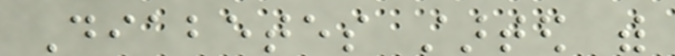Diabetes started with
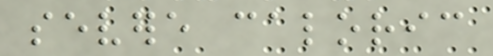severe caloric
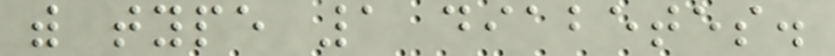with type 1 diabetes.
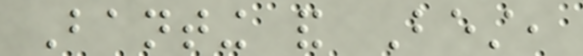Banting and Best,
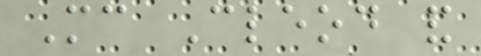Mc Cleod and
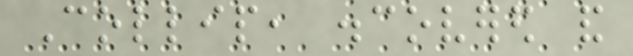Collip, discovered and
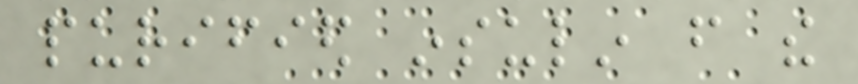purified insulin from the
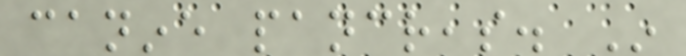canine pancreas. In
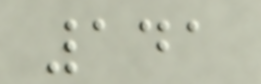141
